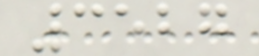3527
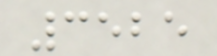3525
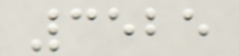3525
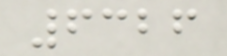6326
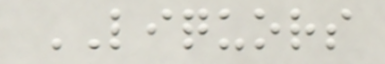LIQUORS
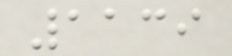1139
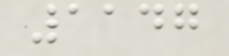1147
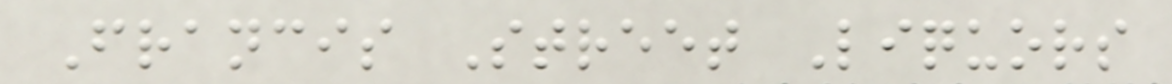Francis Street Liquors
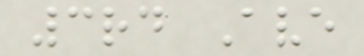3rd Ave
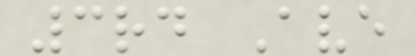3rd Ave
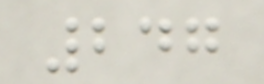247
